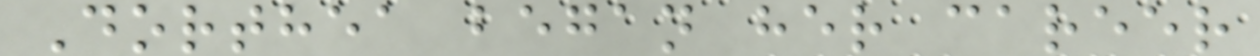Dorthea began her career
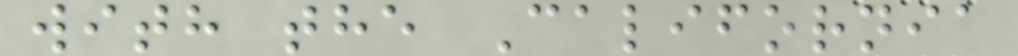with the California
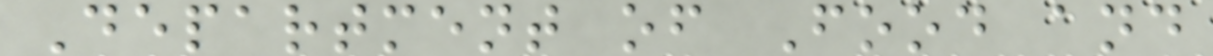Department of Food and
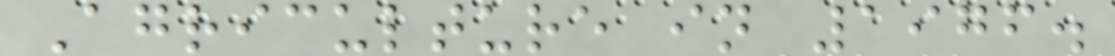Agriculture in 1976.
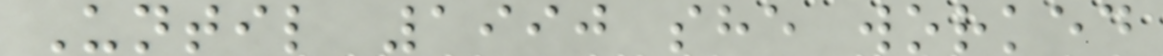Until 1990 she worked
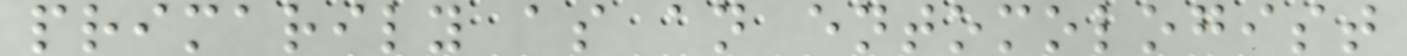primarily as an entomologist
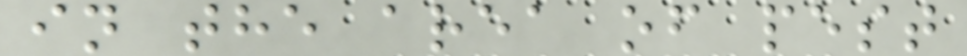in the area of pest
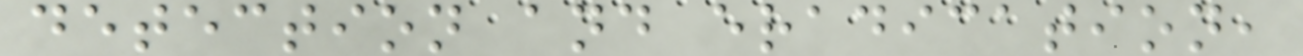detection and eradication,
